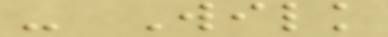- Wilk
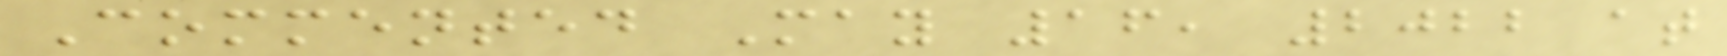Commented May 16, 2022 at
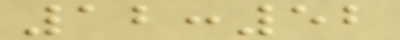12:52
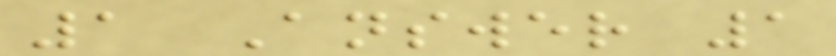1 Answer 1
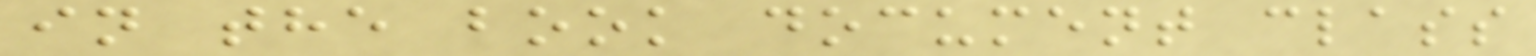in the book document class
